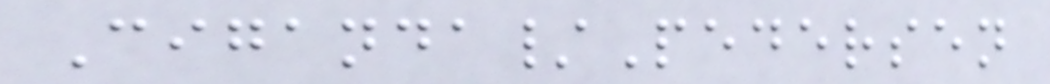Ciganda/Pedersen
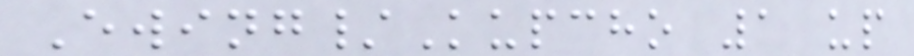Ewing/Kupcho 1 up
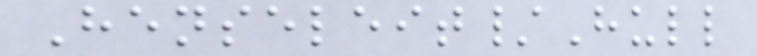Henseleit/Hull
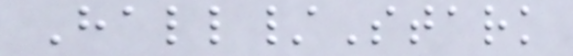Hall/Stark
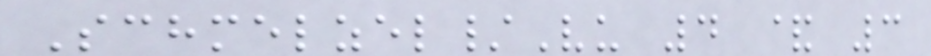Schmelzel/Vu 4 & 3
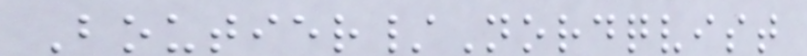Boutier/Nordqvist
